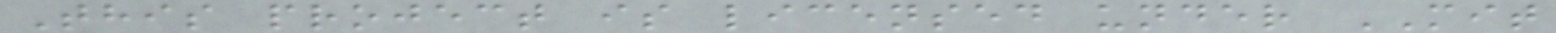This project is licensed under MIT
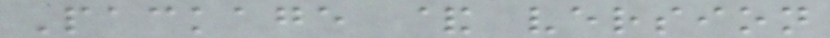Package & version
